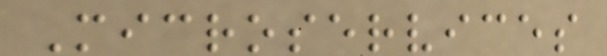Microservices
